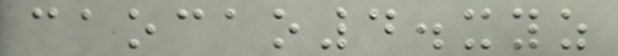caocao4.xyz
